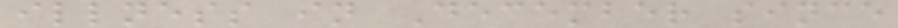illness in December since
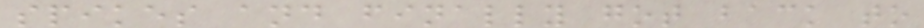spikes and finally got back to
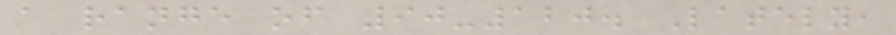a range of 90-120. Lately,
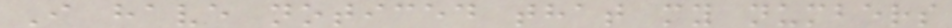I have noticed that my numbers
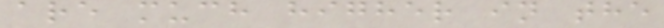are much higher in the
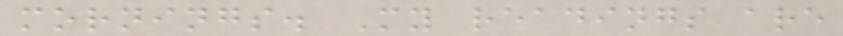mornings. My readings are
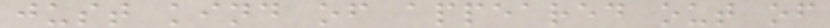just kind of appeared out of
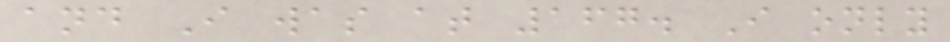and I was at 167. I only
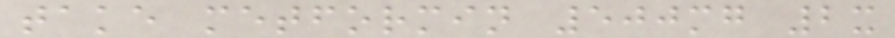take metformin 500mg 2x
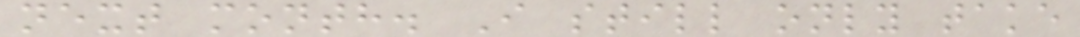next month. I still only take
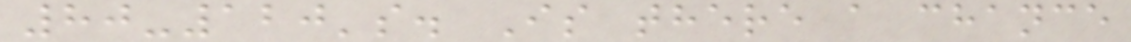80-120's. Is there a chance
